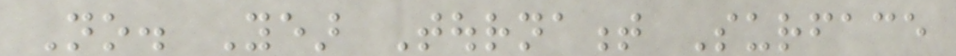No. Year Tournament Surface
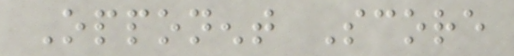Opponent Score
